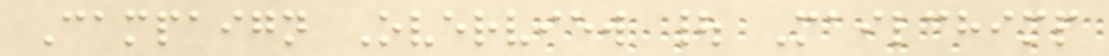Campaign Overview | Mailchimp
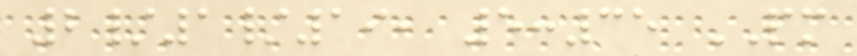2/1/19, 5:35 PM
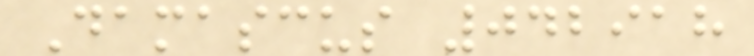Damascus 042918
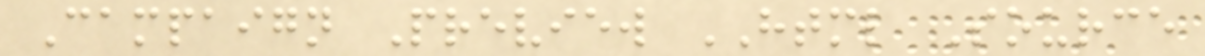Campaign Preview HTML Source
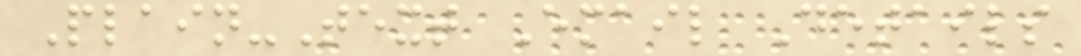Plain-Text Email Details
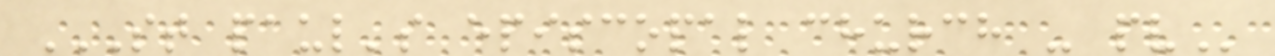ST PAUL'S EPISCOPAL CHURCH - PV
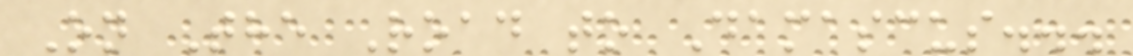On The Road to Damascus...
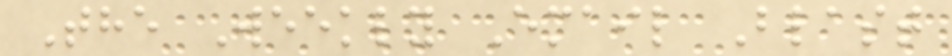The Weekly Email Blast
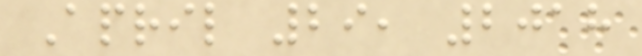April 29, 2018
